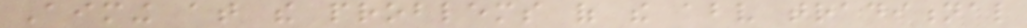Aiming at the problems of the above traditional
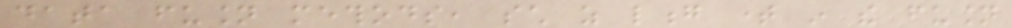data fusion methods, such as long time in the fusion
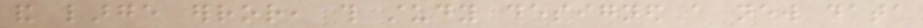and large error, this study designed a new data
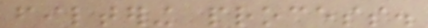filtering process.
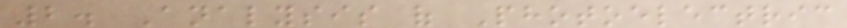2. Analysis of Photoelectric
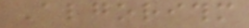Algorithm
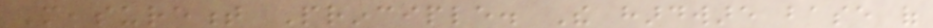Measurement Principle. The hardware base of
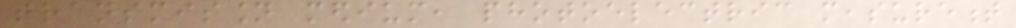transmission medium, photoelectric measurement
